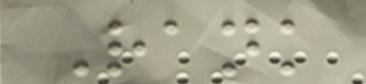Rank
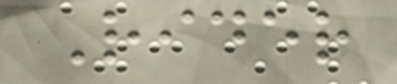Rider
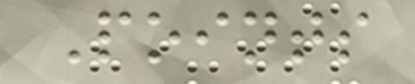Points
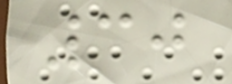30
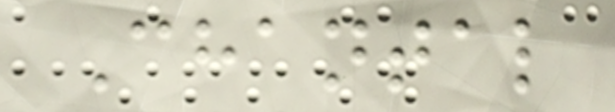Chantal
